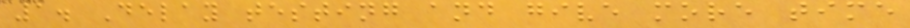1. Delay testing and give more time
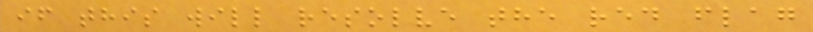if this will resolve the red flag
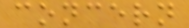concern
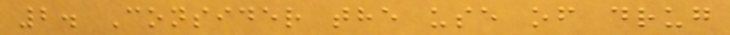2. Consider the use of drug
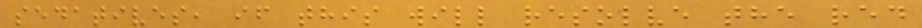sedatives, if this will resolve the red
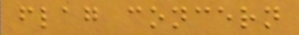flag concern
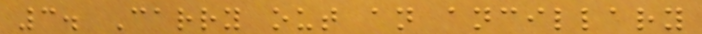3. Carry out an ancillary
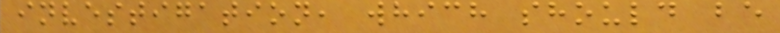investigation, which should be
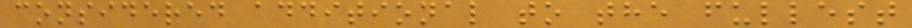considered additional to the fullest
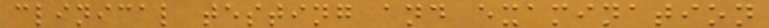clinical testing and examination
